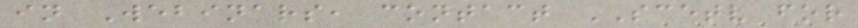in Webinars, contact SCETV for
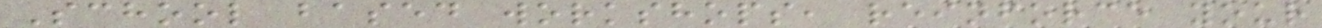School based workshops, reinforce your
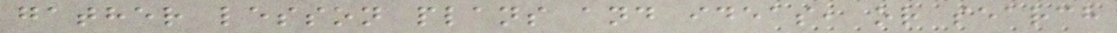gather lesson plans and ideas, or search
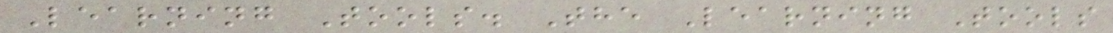Learning Tools. The Learning Tools
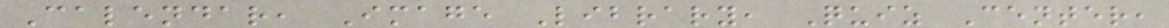Calendar, Image Library, Quiz Center,
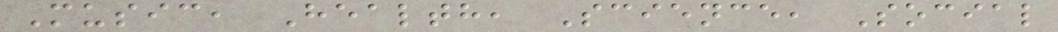Music, Health, Science, Social
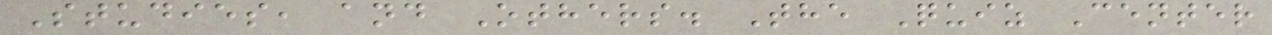Studies, and Others. The Quiz Center
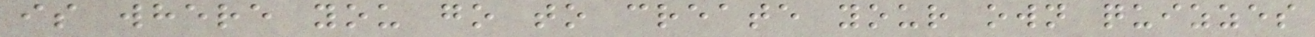is where you go to create your own quizzes
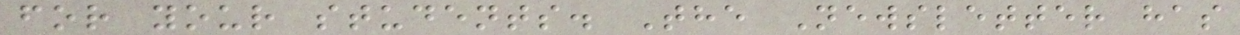for your students. The Newsletter has
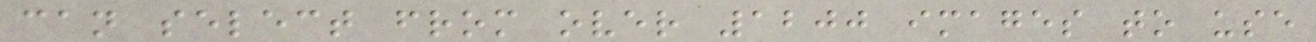can select from over 1200 images to use
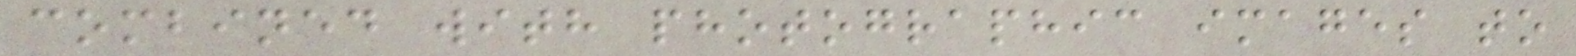combined with photographic images to
